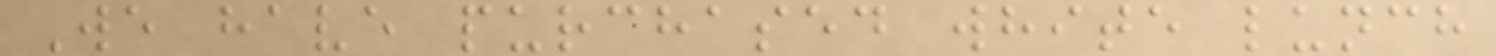We have purchased white lunch
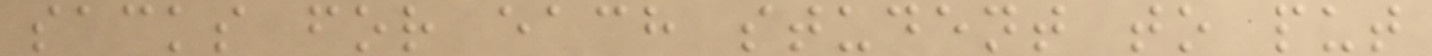sacks for each student to put
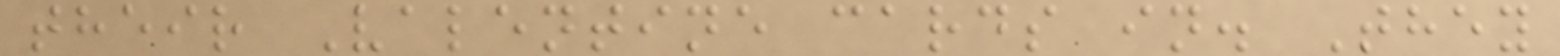their Valentine cards in. They
